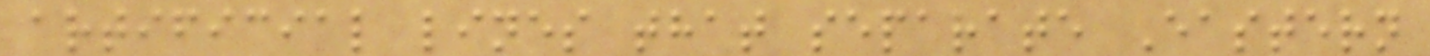artificial lines that separate Eastern
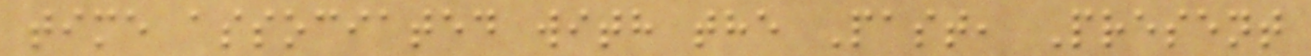time associated with the Past, Present
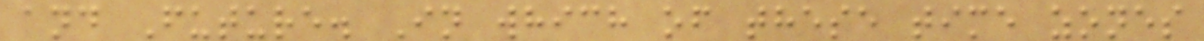and Future. In which of these time zones
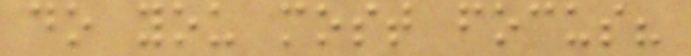do you most focus?
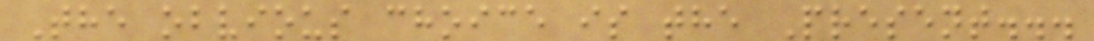The obvious choice is the Present...
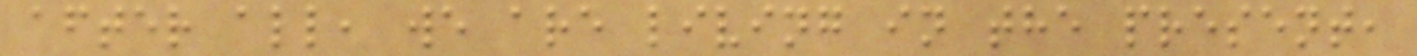after all, we are living in the present,
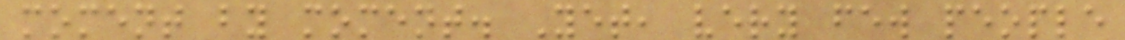moment by moment. Yet, very few people
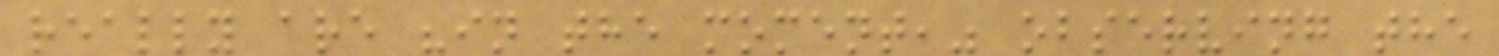really are "in the moment," observing the
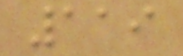119
